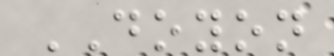DOYON
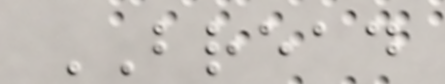BREAD
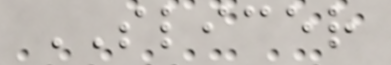SLICER
